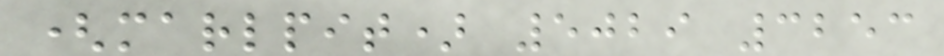(marlpit) 5029 3253
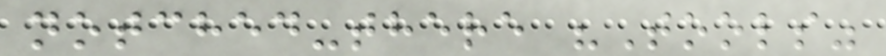notched-there "Tools"
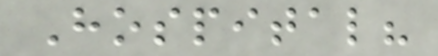Hospital?
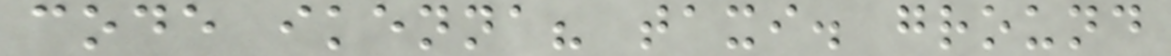code ikenna? taxi. ground
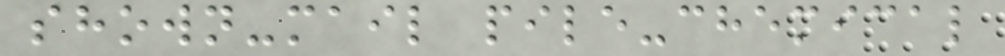shown-mail pile-chemical
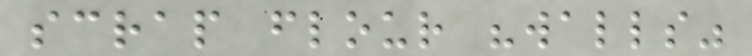scrap flour "walls"
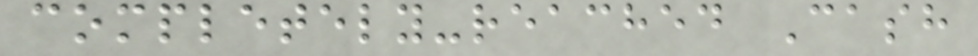completely-reached Cash
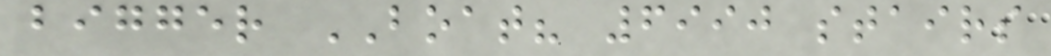bigger BOAT? 6990 stairs
